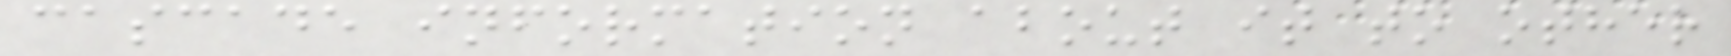cascade information about it to other
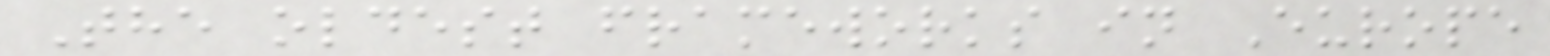The oldest frameworks in Europe
